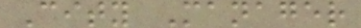City Manager
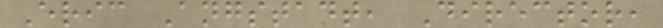Eric Angstadt, Director,
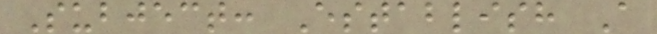Subject: Establish A
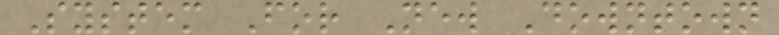System For New Downtown
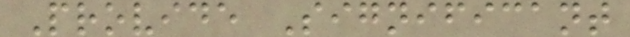Provide Significant
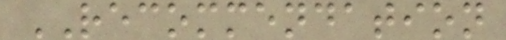RECOMMENDATION
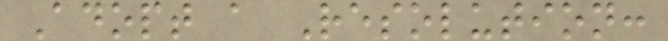Adopt a Resolution:
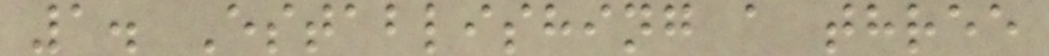1. Establishing a three
